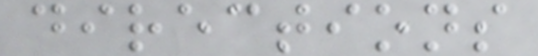directions
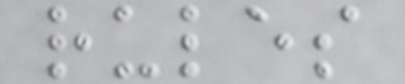rules
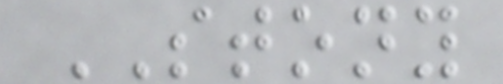STONY
